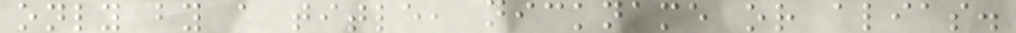only by a title, nickname or alias.
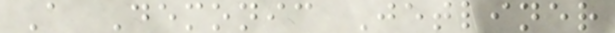A Demonic Jetliner
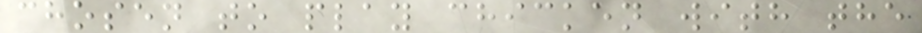chosen to play chicken with the
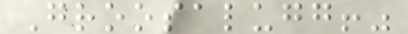Groosalugg!"
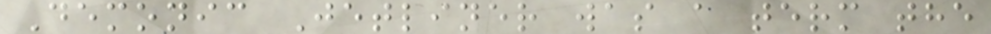Demonic Jetliner was a term the
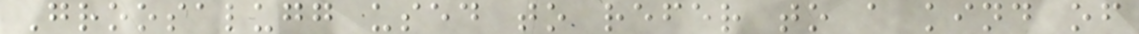Groosalugg used to refer to a kind of
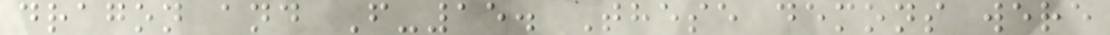dragon and F-15. These demons were
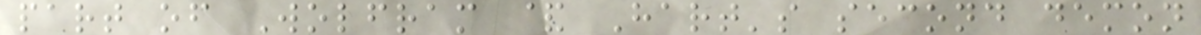part of Wolfram & Hart's second demon
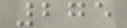275
